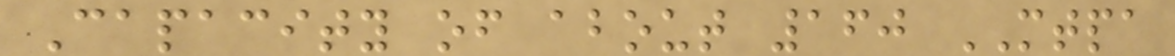Capacity of about 160 MTPA
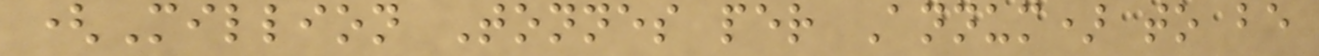(Million Tonnes per Annum) to be
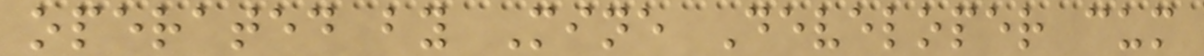operated by Mine Developer cum
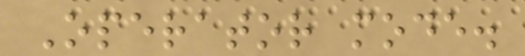Operator mode.
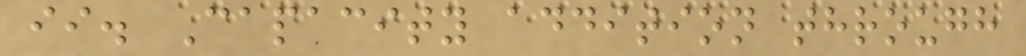ii. Capacity addition through
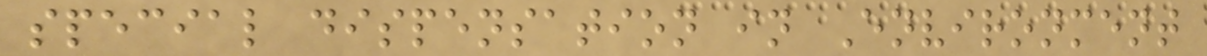special dispensation in Environment
